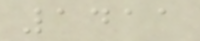1411
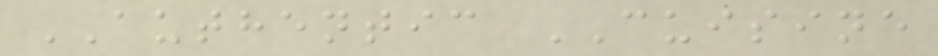AUTHENTIC CUISINE
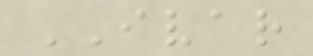IVAR
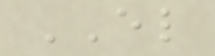EL
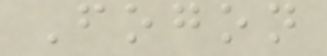Fogon
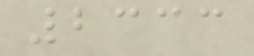2333
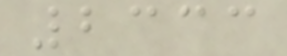2333
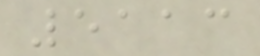5113
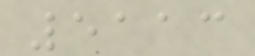5113
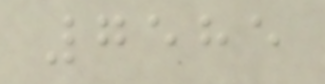7585
